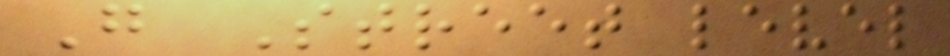G Street level
